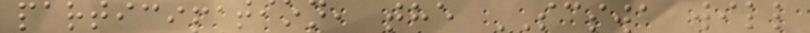participation, the SCSWA will
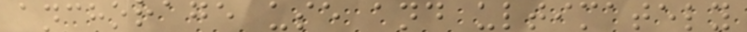anchorage use and ultimately
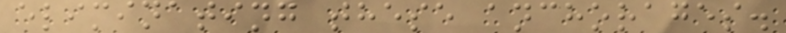eliminating these anchorages.
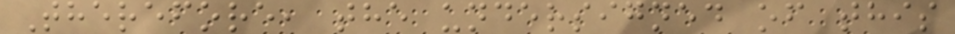Therefore, the undersigned of this
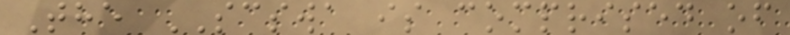The SCSWA is comprised of
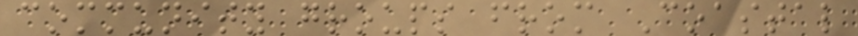community groups from Coastal
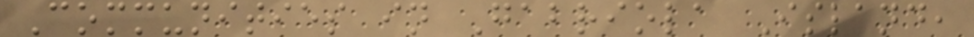Communities in Gabriola Island,
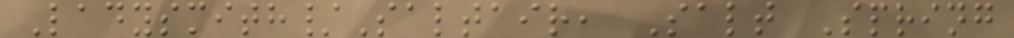Ladysmith/Saltair, Salt Spring
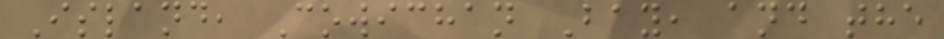Island, Cowichan Bay, and the
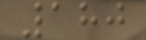180
